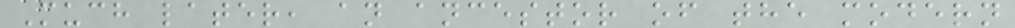Much later, an ancestor of the modern
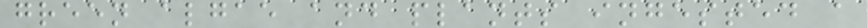green algae and plants ingested a
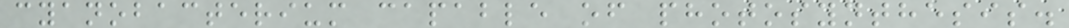cyanobacterium capable of photosynthesis.
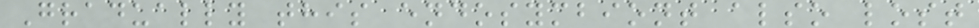Gradually this endosymbiont also lost
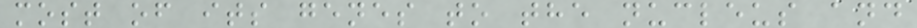most of its genes to the nucleus and
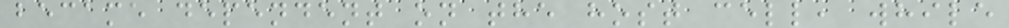became dependent on the host cell, while
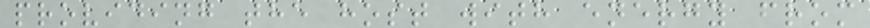providing the host with energy from
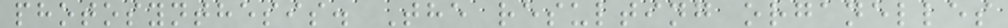photosynthesis. The resulting organelles
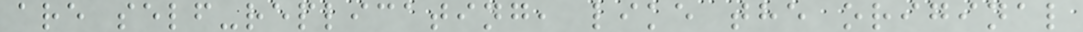are self-replicating, like the original
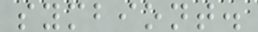symbiont.
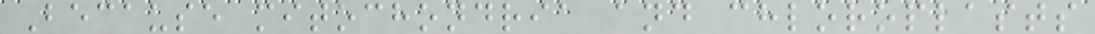Because mitochondria and chloroplasts
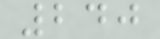240
